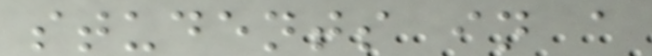students in a
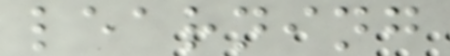learning
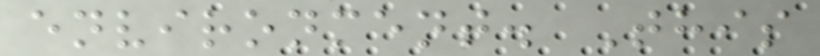environment. This
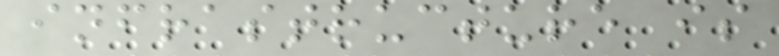infrastructure is
